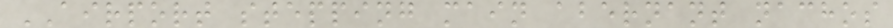AIRPORT stepping main abernant nachos
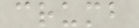crumb
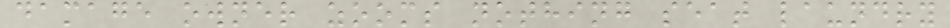damage owner zooms nothing seat laundry
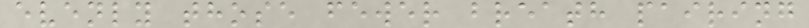evenly those fewer breath pairing
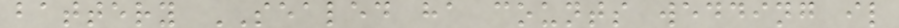battery SEALED ha counts wedding il
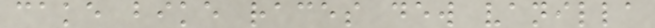cake bike races dew vanilla
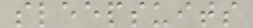sleepsuits
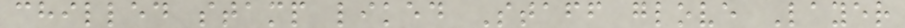chilled stamp liked Staff glove Layer
